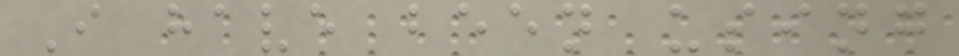I have been using
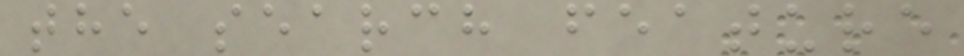the search feature
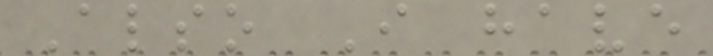Also I have
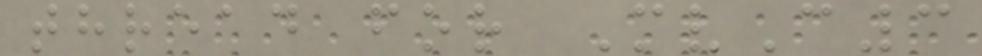thread for MvC3
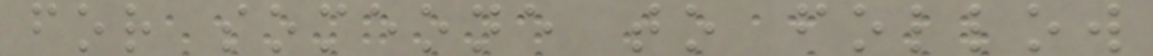for someone to follow
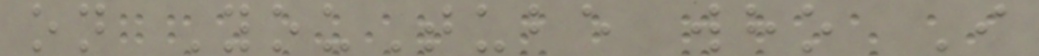on YouTube who I
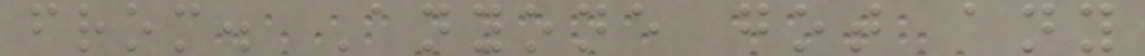from. Anyone got any
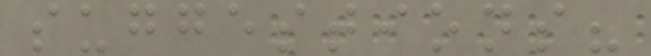suggestions?
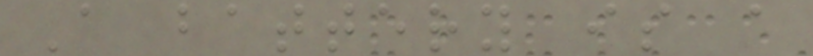A battery is a
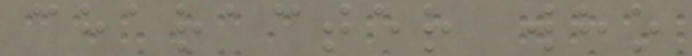character who
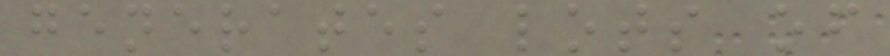generates lots of
